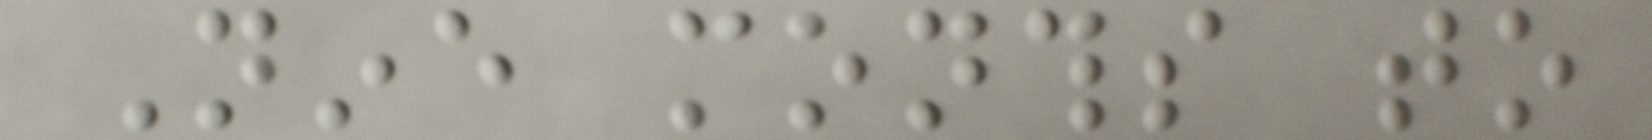Nine months to
